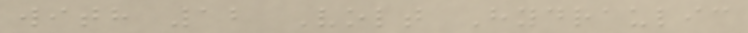with 12 Volt Hydraulic
